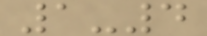1-4
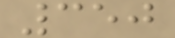350
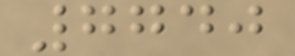7740
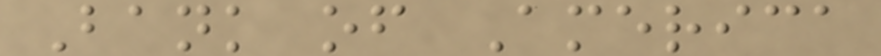Bank of America
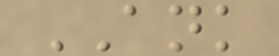ANK
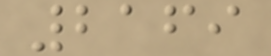2169
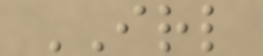IRL
